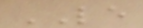LE
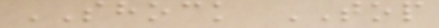SHOCK TOP
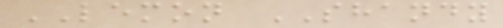LEMON SHANDY
